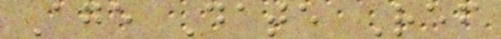Age Date Ref
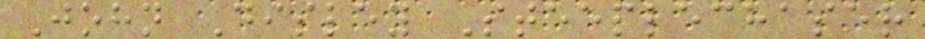John Disley Steeplechaser
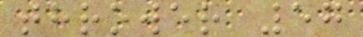thrower 57
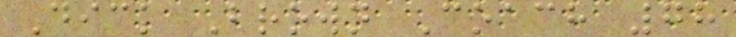Dick Brown Coach 78
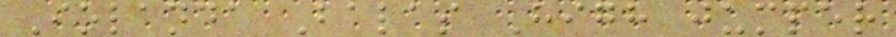Iolanda Balas High jumper
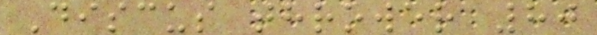Discus thrower 80
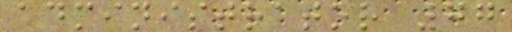administrator 77
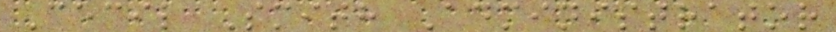Cecil Smith Administrator
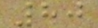80
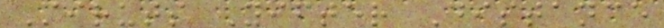Miruts Yifter Distance
